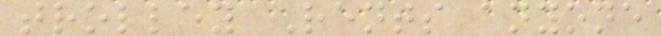trolley Rents anyone
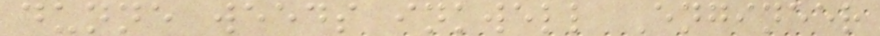dunne weeds inkwell Engineer
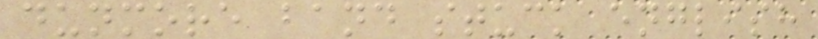dunmore band stuck english
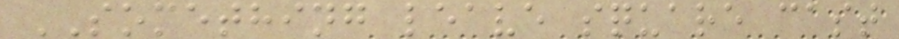SOMETHING leave square cast
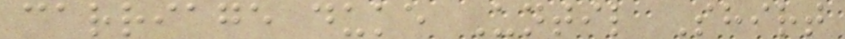carriage duke Until Shirt
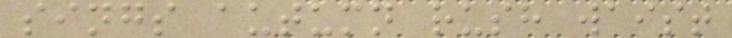sings autumn rush waist
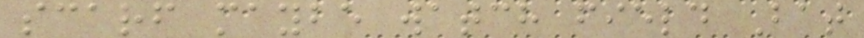scarf maybe watch field Bat
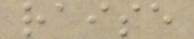raise
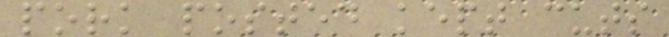pork posted kept cuts
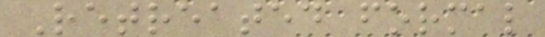Retreated formal
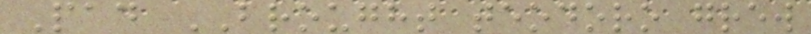Pad BROUGHT teodoro grew
